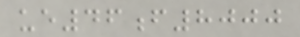ue46f8000
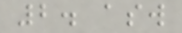2. asw
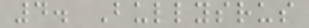4. Bullysrus
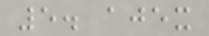5. ajex
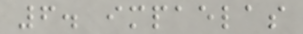6. impaelas
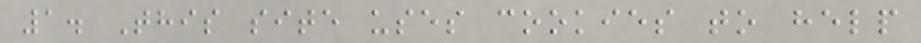1. This site uses cookies to help
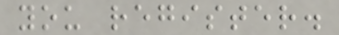you register.
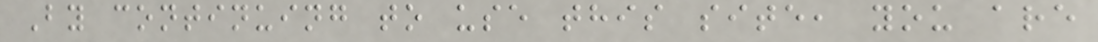By continuing to use this site, you are
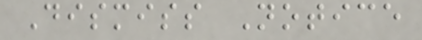Dismiss Notice
